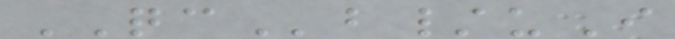QCb/uI
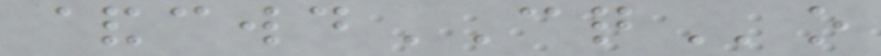&cwdCQo
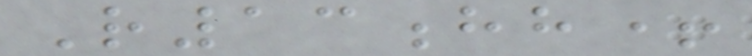R13hh+
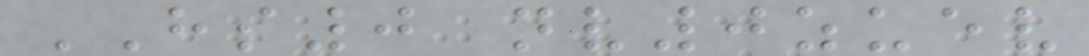HS0 nv0zuev
